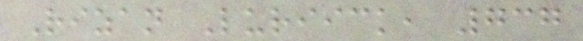Rizan Luriick, 737
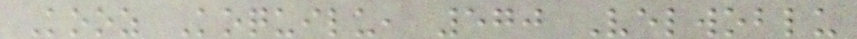Kooz Koquilu, 570 Velwoblu
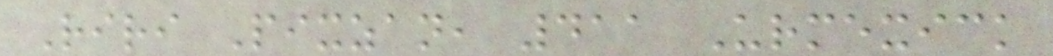Riri Pixzan, 411 Urmexick
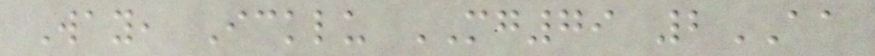Way, Icklu MG79 2AA
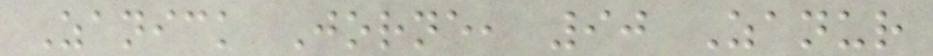Zanick Jorne, 90 Zanur
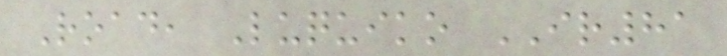Road, Luquiko IR81
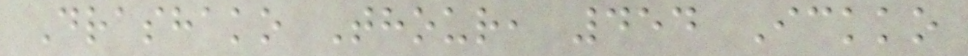Drashako Thour, 454 Ickko
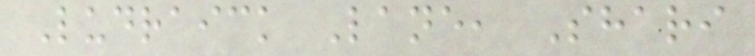Ludraick Lane, Shari
